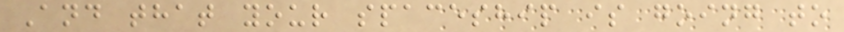And that your spaceship is going to
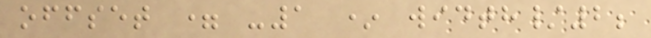offset = -1 * width/2;
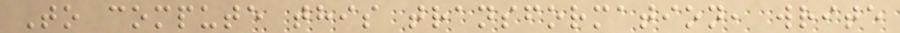To compute this transformation, write
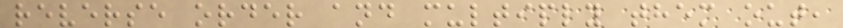reverse order and multiply them out,
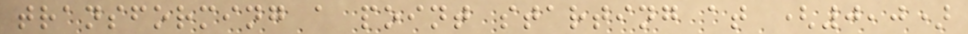transforming a point starting at (0,0)
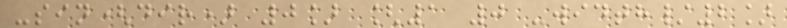-sin(dir) 0] [1 0 -width/2]
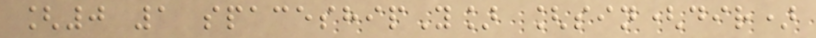[0 1 spaceshipY] [sin(dir)
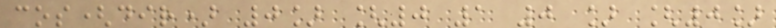cos(dir) 0] [0 1 0 ] [0]
